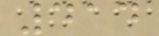414
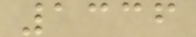1336
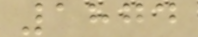1874
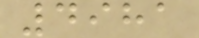4981
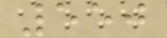550
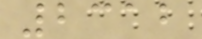2312
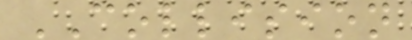COLLISION
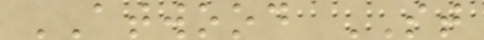ATWOOD ST
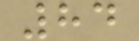84
